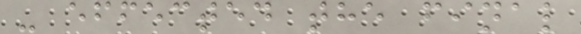- effected the final
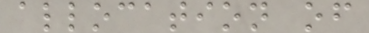allocation of
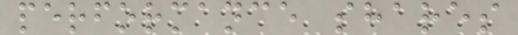performance shares
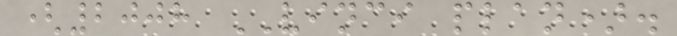(2008 VINCI plan).
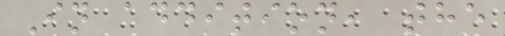In addition, the
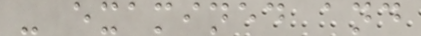- examined and
